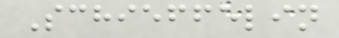Schieffelin
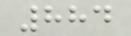884
